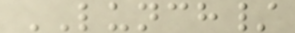LUNCH/
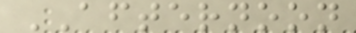AFTERNOON
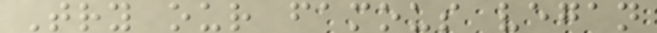Try our famous vegan
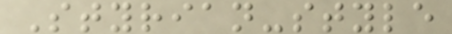Styrian-style
